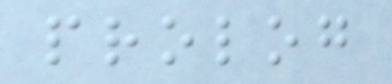prolog
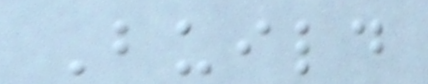Build
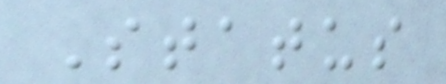Status
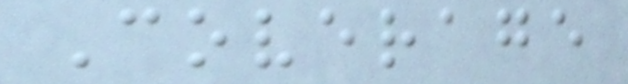Coverage
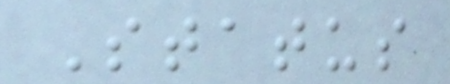Status
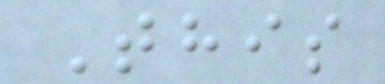This
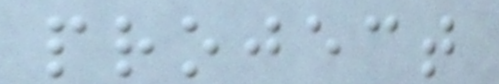project
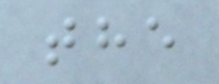the
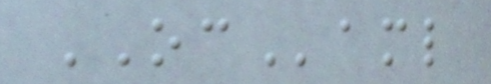OCaml
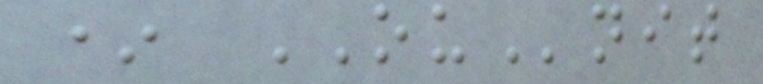* OUnit
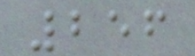256
